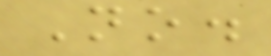No.
